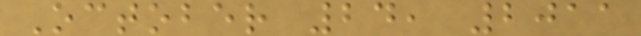October 24, 2011
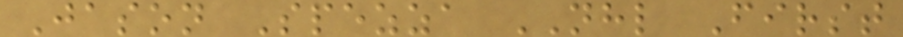Jason Spezza NHL First
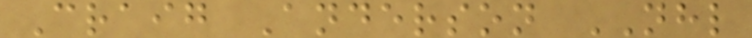Craig Anderson NHL
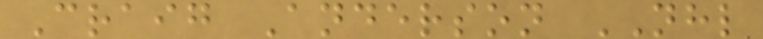Craig Anderson NHL
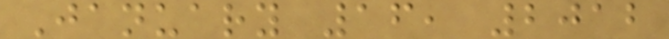January 16, 2012
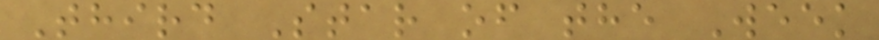Third Star of the Week
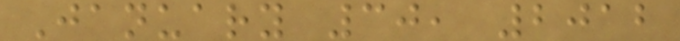January 30, 2012
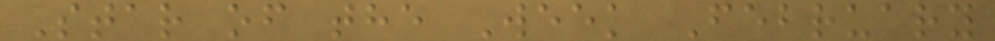Star of the Week February
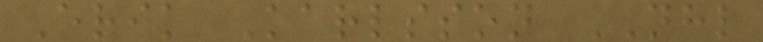Erik Karlsson NHL
